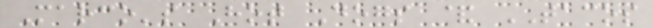Marco's Hot Dogs & TACOS
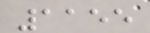1155
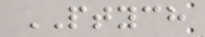PTYCH
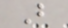B
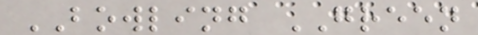BOWLING GREEN
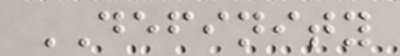DEFINITY
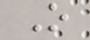O
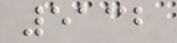5132
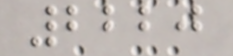2220
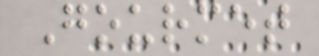Gourmet
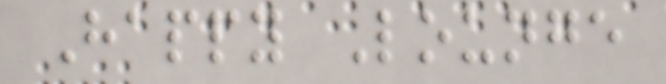Happy Lounge
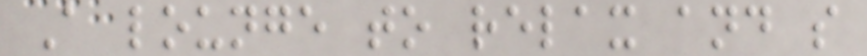A lounge to relax and s
